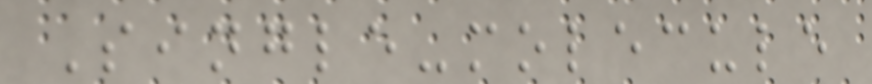Single-molecule
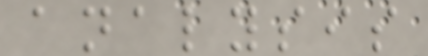analysis
